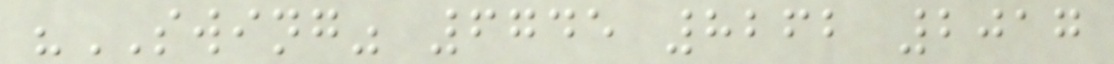"SWING" 6745 8262 2017
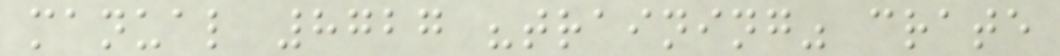manual 8727 "training" crate
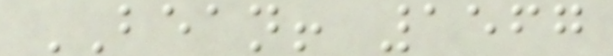BEAN! 1567
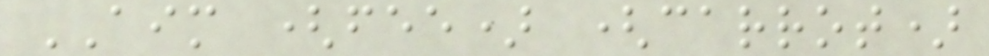AIM (fee) (carrot)
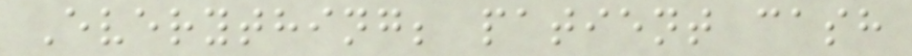Everything; patient cash
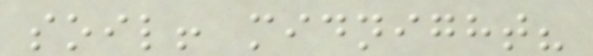soil! midnight?
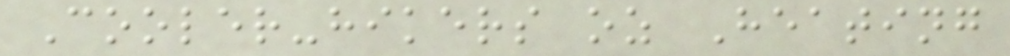Cooler-hikers oz Heating
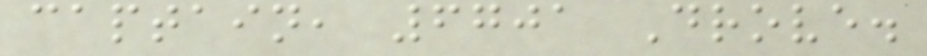captain, 6701 Drove.
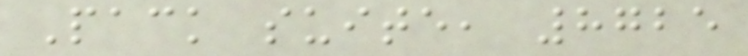Pack suite, 8725
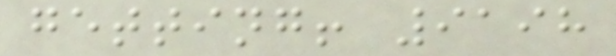getting! 9198
